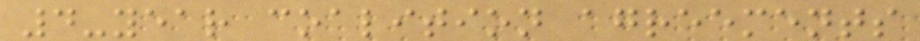4-year coalition agreements
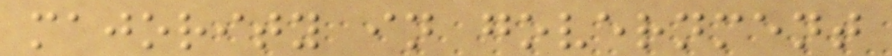majority in government
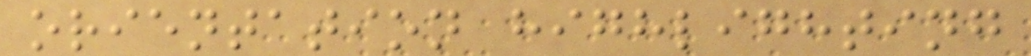orientation highlighting
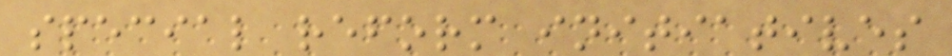special reform initiatives
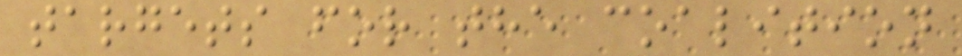targets for the coalition
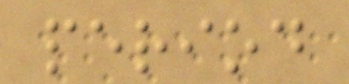period
